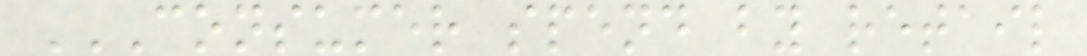CONSUMER SPEND BY RETAIL
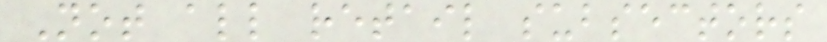Not all retail subsectors
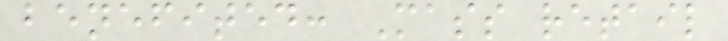benefited: Mass retail
